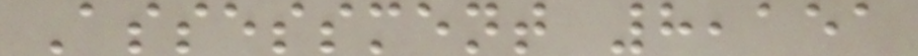Assessment 8,151
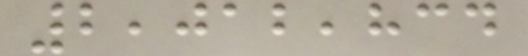2,012,834
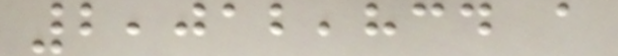2,012,834 a
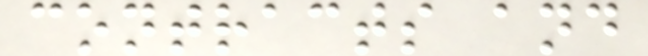contracts and
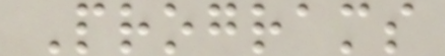Programs
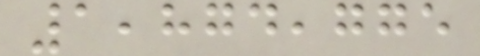1,874,775
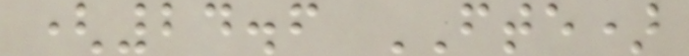(24.6 FTE)
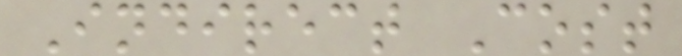Indirect Cost
